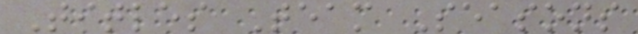Titles Team Seasons
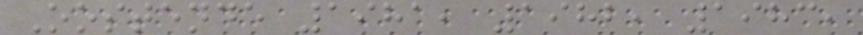Oostende 1981, 1982, 1983,
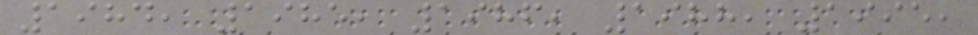1984, 1985, 1986, 1988, 1995,
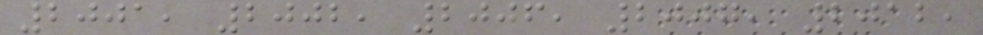2001, 2002, 2006, 2007, 2012,
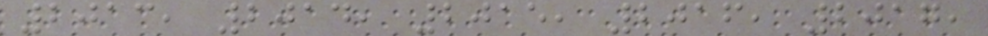2013, 2014, 2015, 2016, 2017,
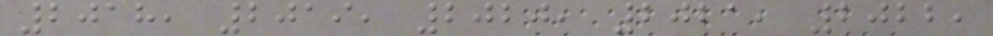2018, 2019, 2020, 2021, 2022,
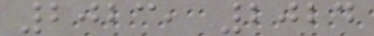2023, 2024
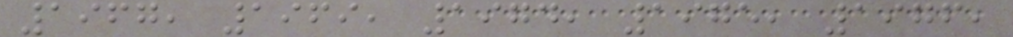1967, 1969, 1974, 1975, 1976,
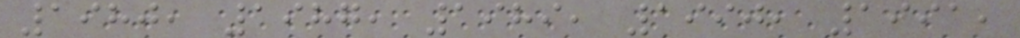1980, 1987, 1989, 1990, 1991,
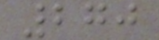270
